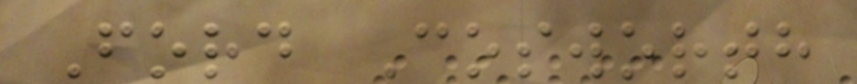Ford Cosworth
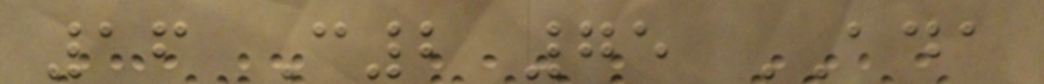16 C2 75 ADA
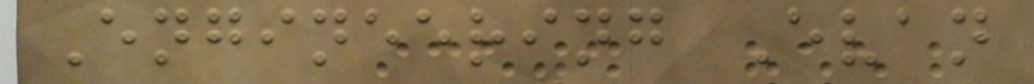Engineering Evan
